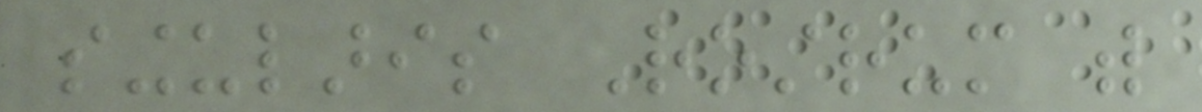singularis Rostrum with
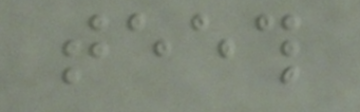teeth
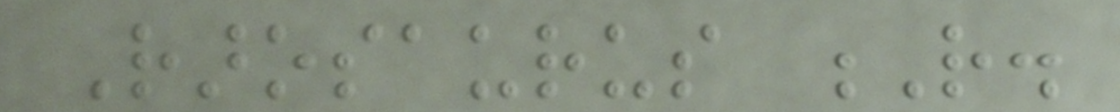Rarosaurus R.
